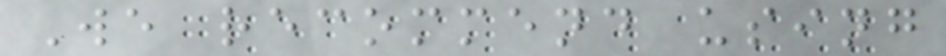We recommend using
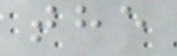the
